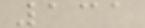131
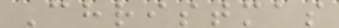Christmas
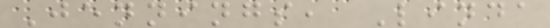Jennings, Linda
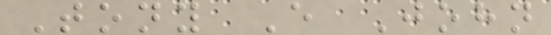Tony E John
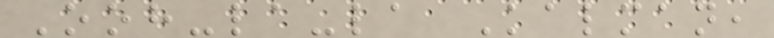Ooh-la-la Kalman,
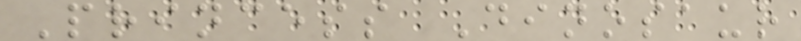Princess Dinosaur
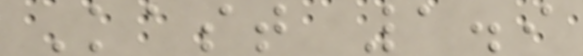Kast 1.9
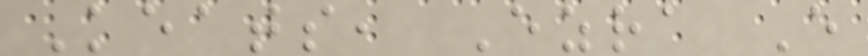Keats, Ezra E
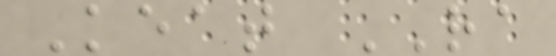Keat RA
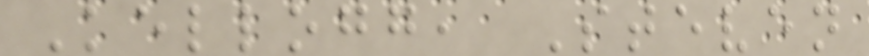Kellogg, Steven
